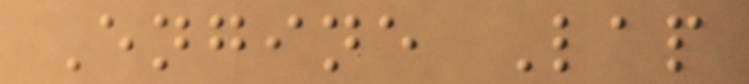Engine Lap
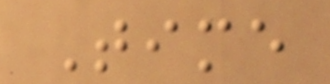Time
